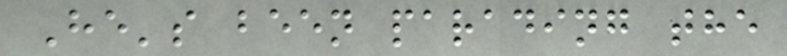He's been parading the
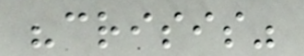"crisis"
